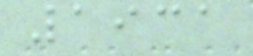1931
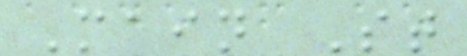Main St
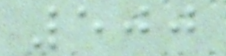500
